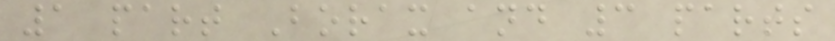1 part Borax and 3 parts
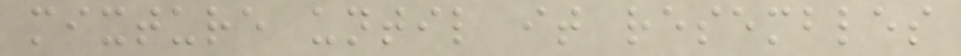mixture until it resembles
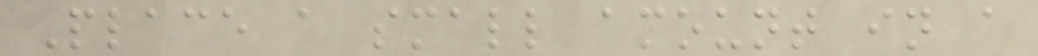Place a small amount in a
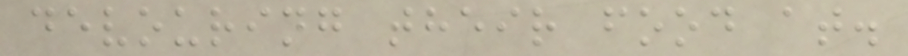devouring their food at.
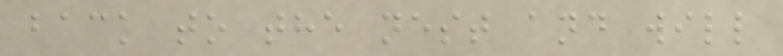back to the nest and will
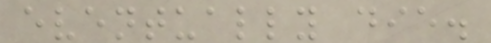eventually die.
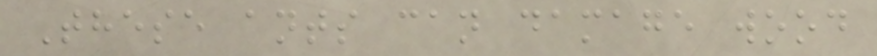These ants can damage wood
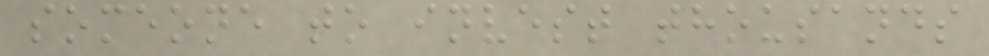someone to invest thousands
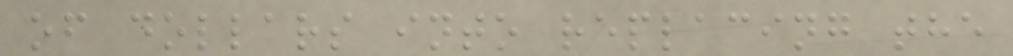of dollars into replacing the
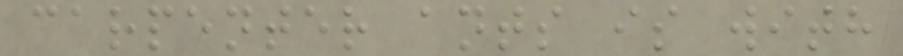carpenter ants is with
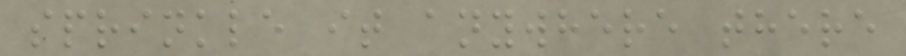sprinkle it anywhere there
